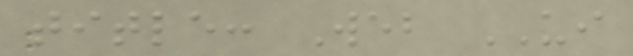title: Web UI
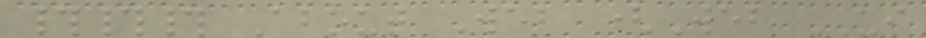### About Web (Web UI
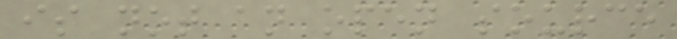is not an open source
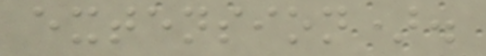extension).
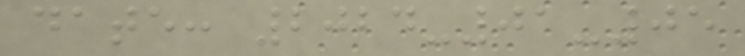date: 2024-01-05
